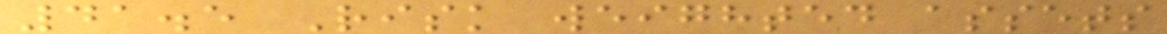41.5 Risk weighted assets
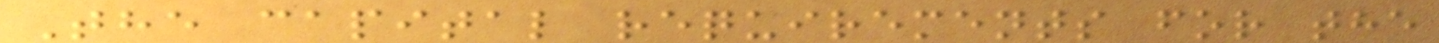The capital requirements for the
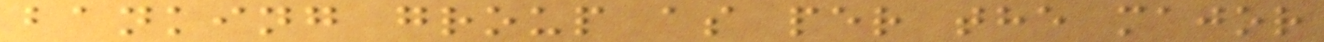banking group as per the major
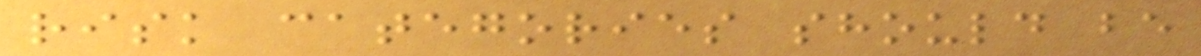risk categories should be
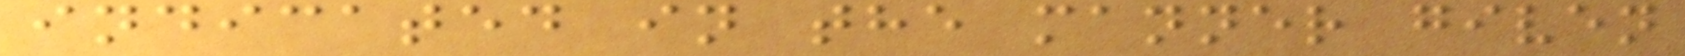indicated in the manner given
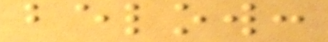below:
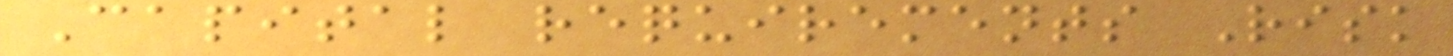Capital requirements Risk
